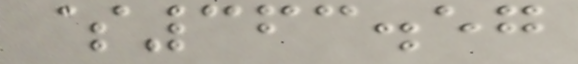$363.57
